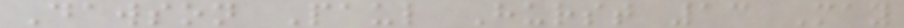Dawson Paul Hurst 13 May
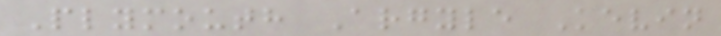Plymouth Argyle Kevin
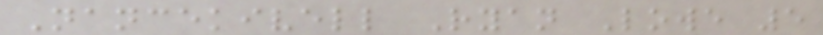Nancekivell Ryan Lowe 5
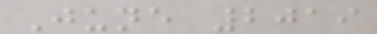June 2019
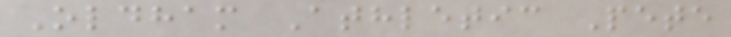Oldham Athletic Pete
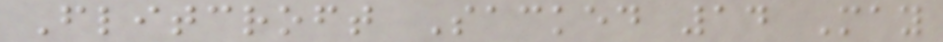Flitcroft Sacked 14 May
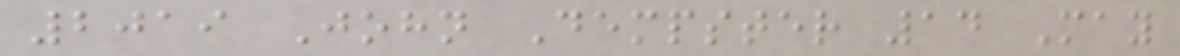2019 John Dempster 14 May
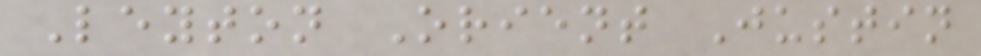Leyton Orient Justin
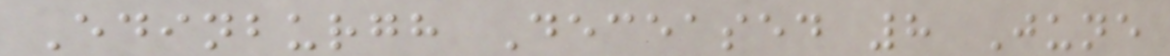Edinburgh Deceased 8 June
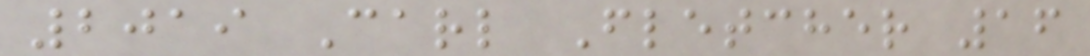2019 Carl Fletcher 16
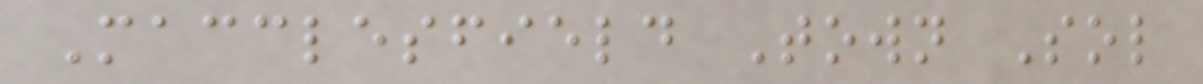Macclesfield Town Sol
